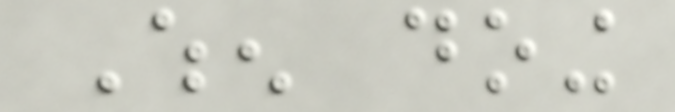When doing
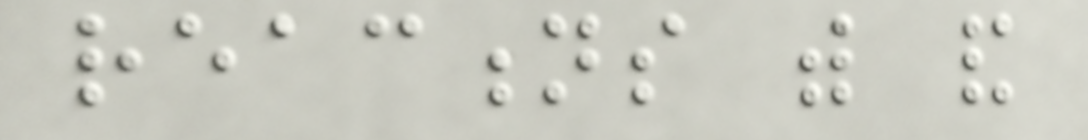reactions with and
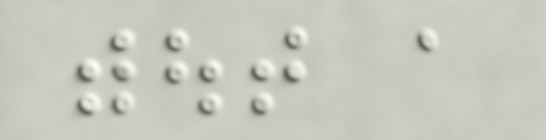without a
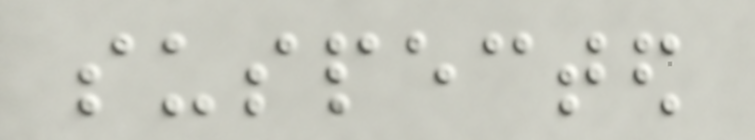suspected
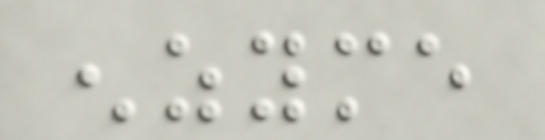enzyme
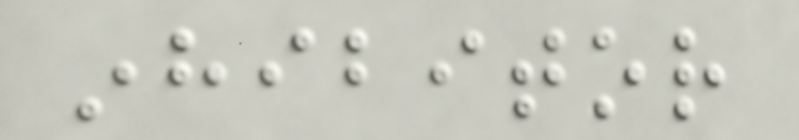inhibitor
